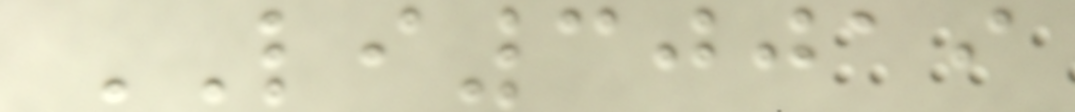LI30019
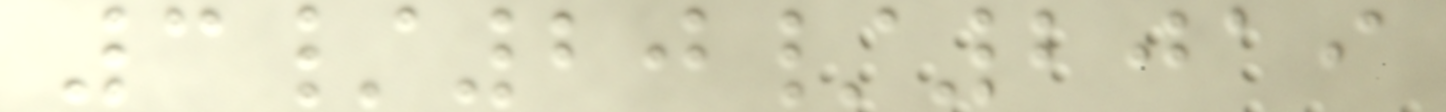3/20/2019
